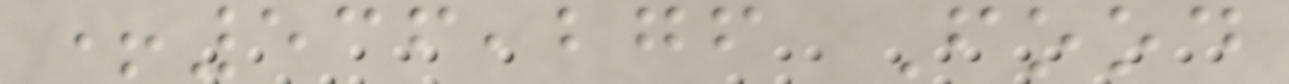+536,276 Food
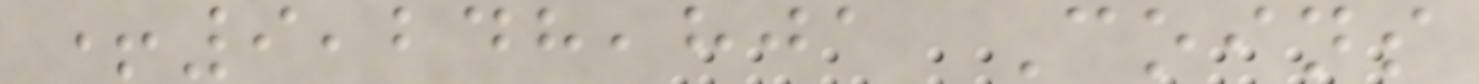+9,248,801 Coins
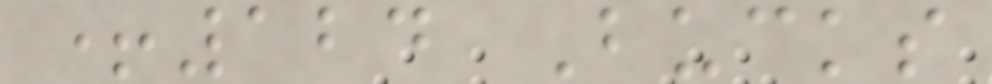+124 Bucks
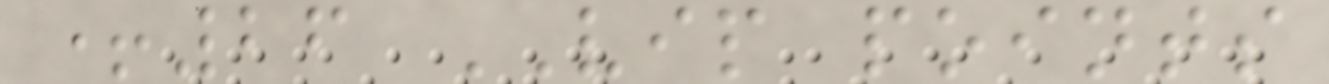+26 VIP points
